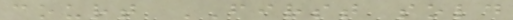court FIRST sold
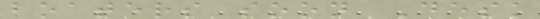boaters soon Desk
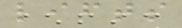lifts
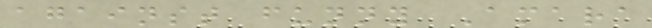against funny Amara
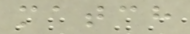match
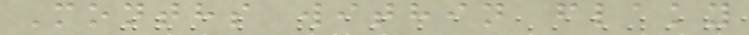Months within flaky
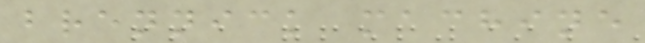brennick machine
